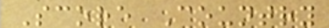Score Country
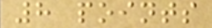8 points
